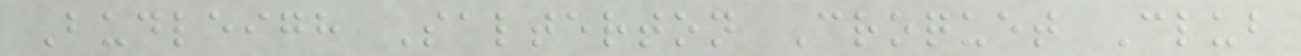Budleigh Salterton Croquet Club
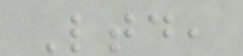Ltd,
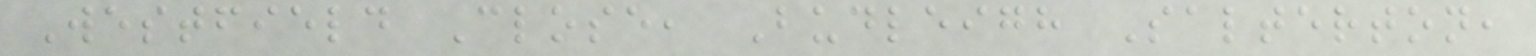Westfield Close, Budleigh Salterton,
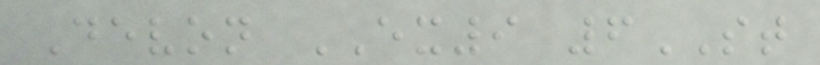Devon EX9 6ST
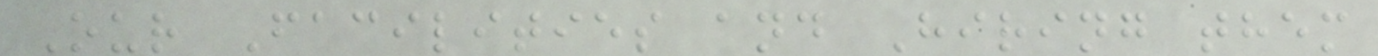Our Facilities and Hiring them
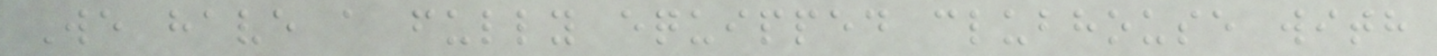We have a fully equipped clubhouse with
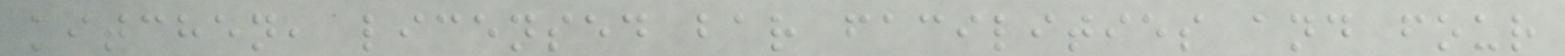kitchen, licensed bar facilities and four
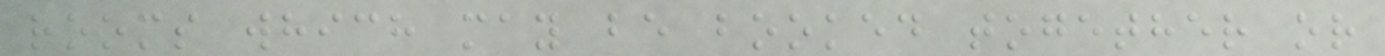rooms which may be booked together or
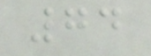74
